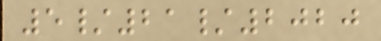5/21/2020
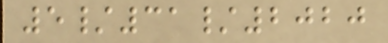5/31/2020
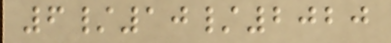6/10/2020
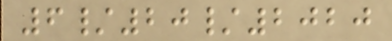6/20/2020
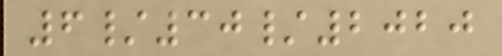6/30/2020
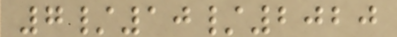7/10/2020
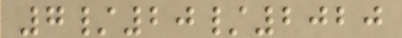7/20/2020
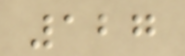127
